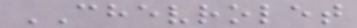CHEVROLET
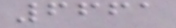6661
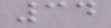34
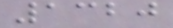1320
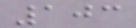103
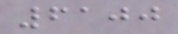6100
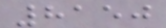8150
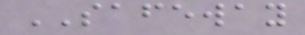SAFEWAY
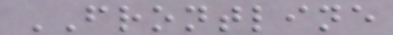FRONTLINE
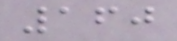160
